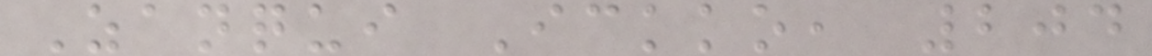Zanqui Ickko, 204
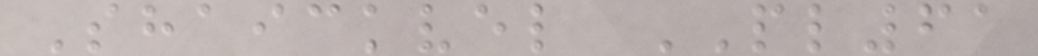Shaickvel PL61
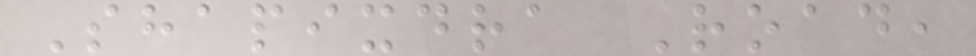Shapixdra Road,
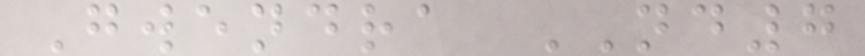Gwendra ND7
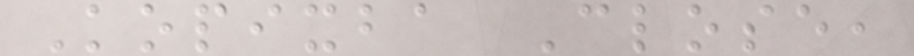Kopixba Close,
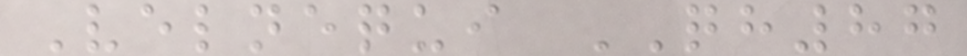Velnequi QH87
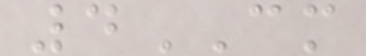4CM
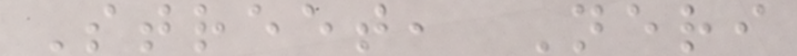Street, Neri
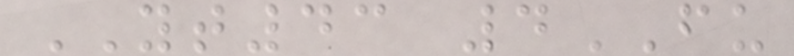YT43 4FU
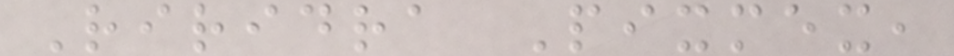Riridra Pixmex,
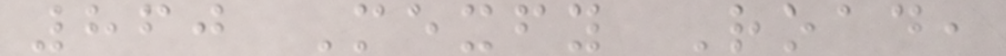860 Mexfy Road,
